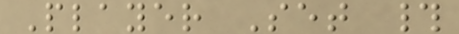Player Set #
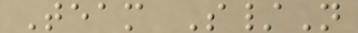Team S/N
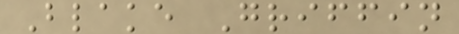Blake Griffin
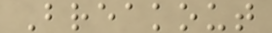Breakout
